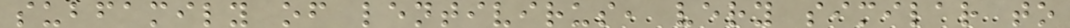subfamily of lentivirus, very similar to
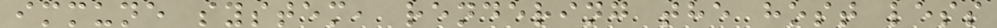immune system, rendering the host less
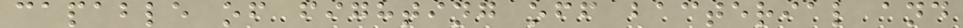capable of fighting off bacterial and
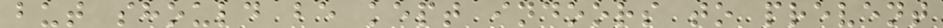but should be kept indoors to prevent
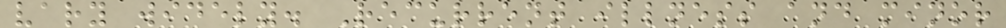vary widely. Recurrent illness and minor
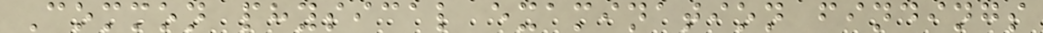Common physical examination findings
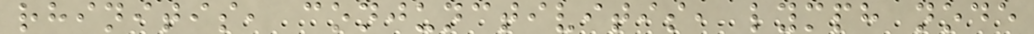rhinitis, conjunctivitis, lymph node
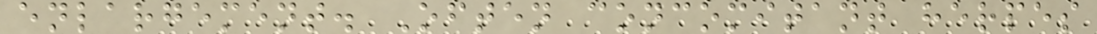enlargement. Often concomitant herpes
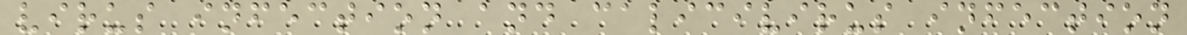virus infection and calicivirus infection
